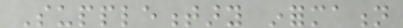Supplementary information
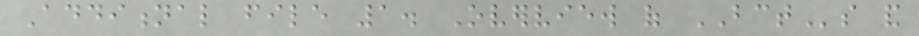Additional file 1. Overview of BCTs and
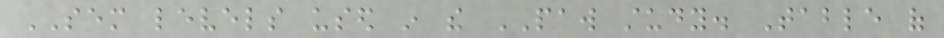SEM levels used in the PAW study. Table of
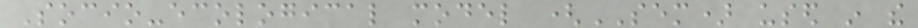Socio-ecological model (SEM) used in the
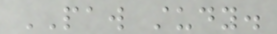PAW study.
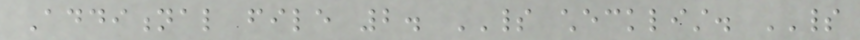Additional file 2. SPIRIT checklist. SPIRIT
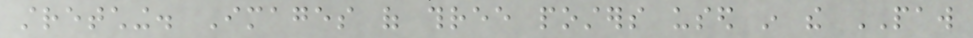stretching. Images of three posters used in the PAW
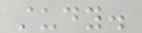study.
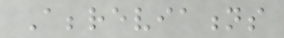Abbreviations
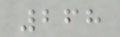268
